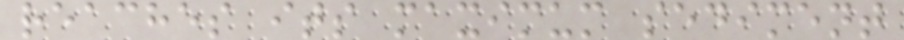reaches its maximum sediment
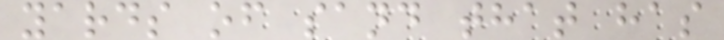yards of sand that has
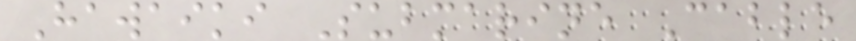Hawaiki Submarine Cable
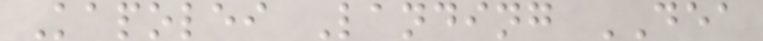Kapolei Landing DEA
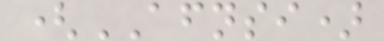(AFNSI)
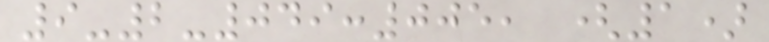9-2-049:005, (1)
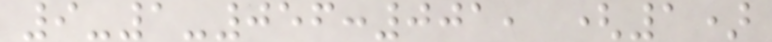9-1-056:001, (1)
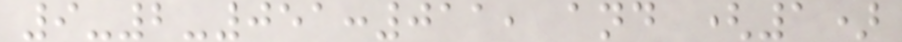9-2-051:011, and (1)
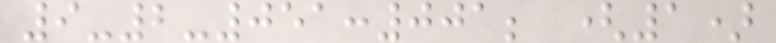9-2-051:001; (1)
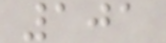101
